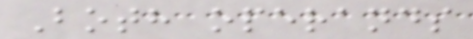Both operands
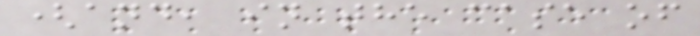(and, in the case of
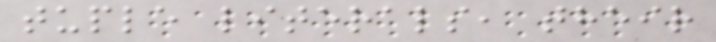tuple literals, their
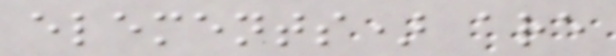elements) are
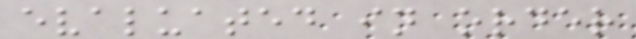evaluated in order
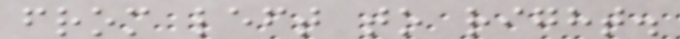from left to right.
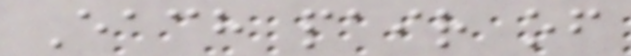Each pair of
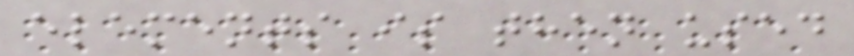elements is then used
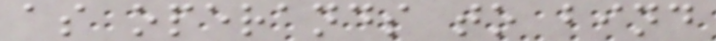as operands to bind
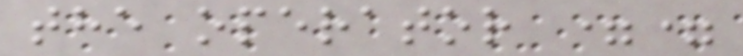the operator ==
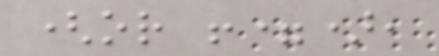(or !=),
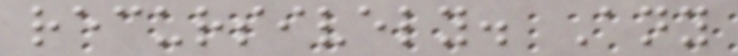recursively. Any
